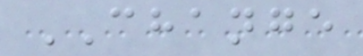CHANGE
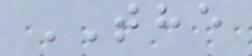THE
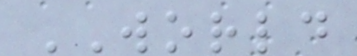WORLD
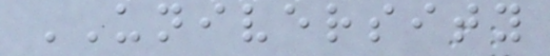UNIVERSITY
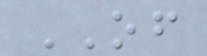OF
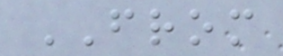FROM
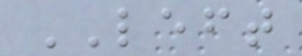LEFT
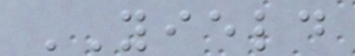YIELD
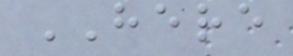HERE
